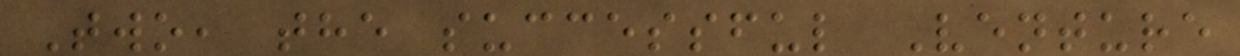Two, the successful Venture
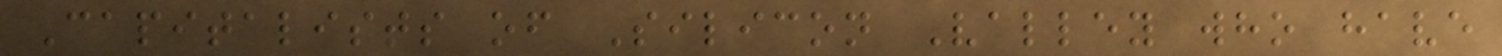Capitalists of Silicon Valley who have
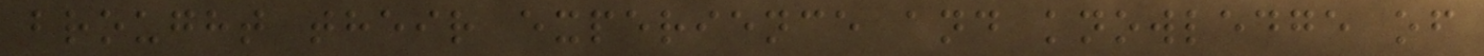brought their experience and knowledge of
